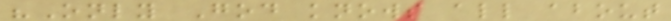"Only God knows all about
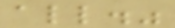all."
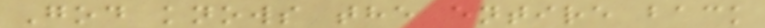God knows the entire back
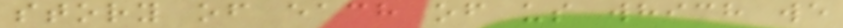story of each of us which we
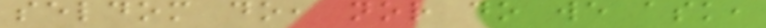seldom do, nor do we ask,
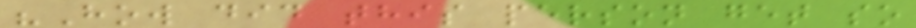"How did this person get so
